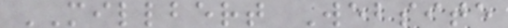MILLBERT Website
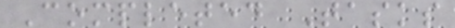Completed Tasks
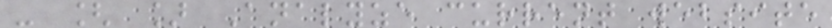- [ ] Analyze current website
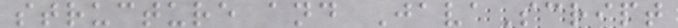structure and JavaScript
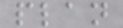plan
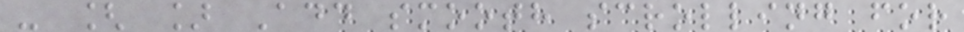- [ ] Add smooth scrolling for
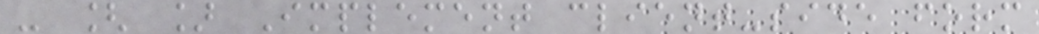- [ ] Implement client-side form
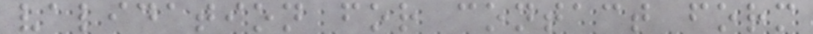validation for contact form
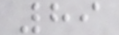89
